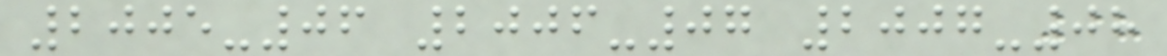2005-06 2006-07 2007-08
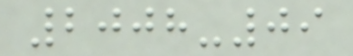2008-09
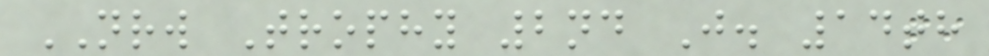NRW Trophy 2nd J. 14th
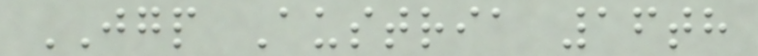JGP Austria 16th
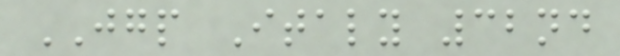JGP Italy 32nd
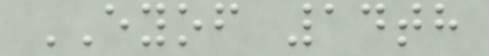EYOF 14th
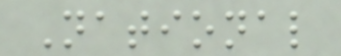National
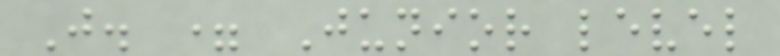J. = Junior level
